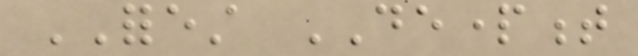FOREST DEPARTMENT
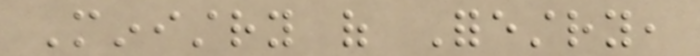Ministry of Forestry,
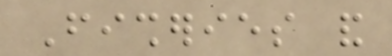Fisheries and
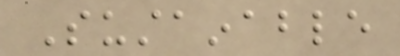Sustainable
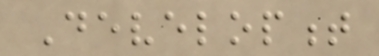Development
